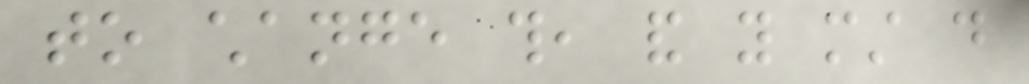to change this, and you must do
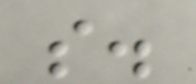so.
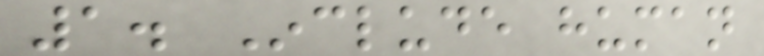1. Include human
